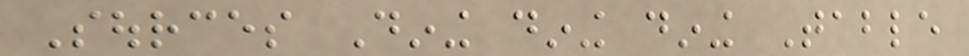Sources Dining dining dining Table
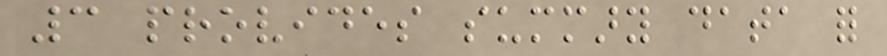3 provides summary data for
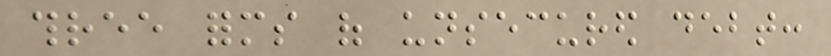three forms of unsecured debt:
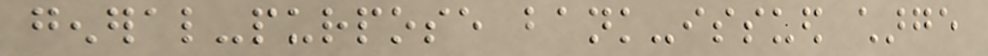general-purpose bank-issued charge
